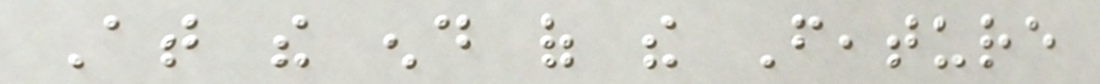At the end of the Feature
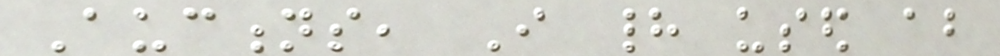Auctions, I had used about
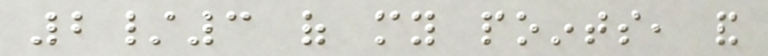2/3 of my points, and
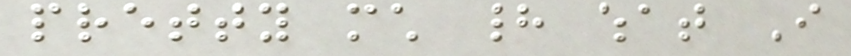pretty much had what I
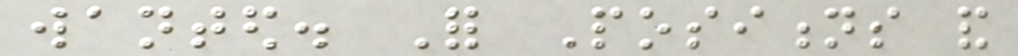wanted. For Positions and
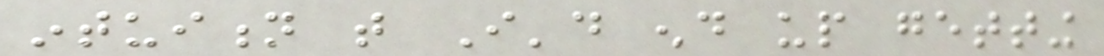intuition that I'd end up getting
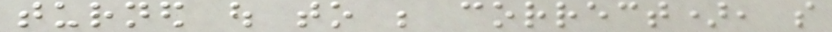turned out to be correct), so
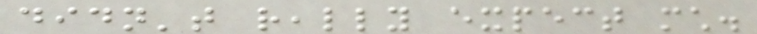didn't really expect much.
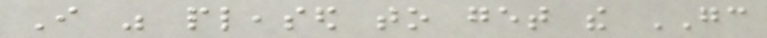I was pleased to get the GC
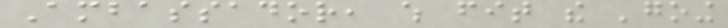Ambassador, which fit the 'going
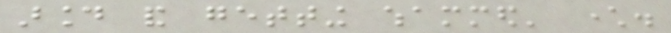around and getting whammed' character.
